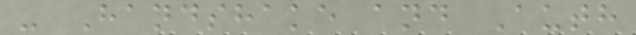- Handshake and Auth
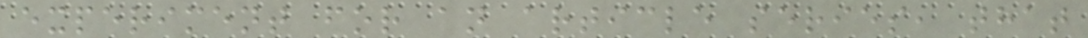experiment for an article series, that
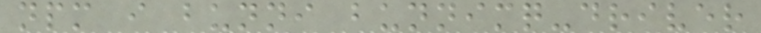npm i bunni bunnimq-driver
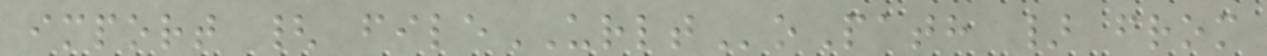import { fileURLToPath } from
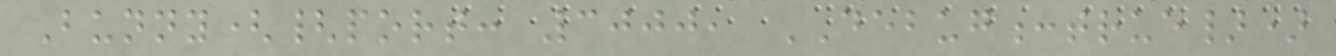Bunny({port: 3000, DEBUG:true})
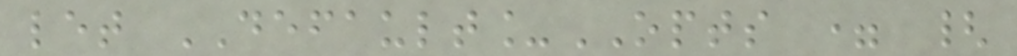let DEFAULT_OPTS = {
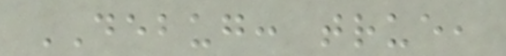DEBUG: true,
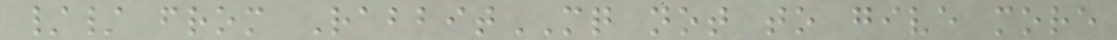// from RabbitMQ not to give more
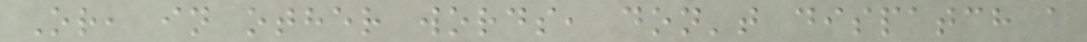Or, in other words, don't dispatch a
